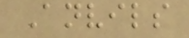Anvils
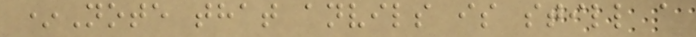*Note that anvils is still a
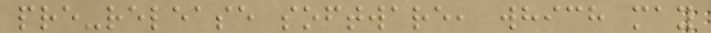pre-release software, which may
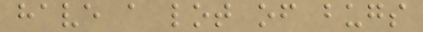have a lot of bugs
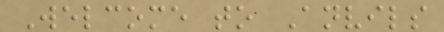Welcome to Anvils
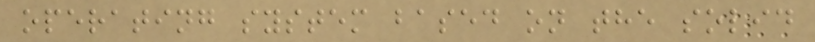operating system based on the solid
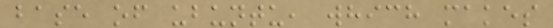base of ubuntu, which makes
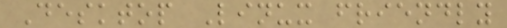Desktop Linux friendly
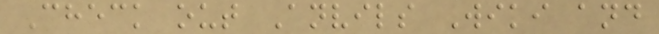Check out Anvils Wiki and
